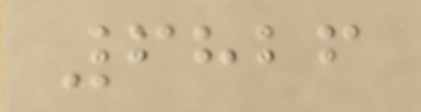6826
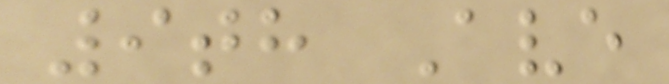9th Ave
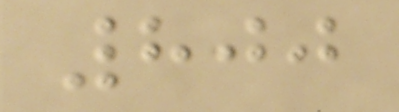800
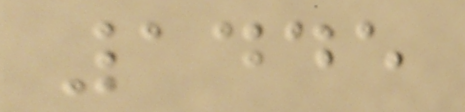1445
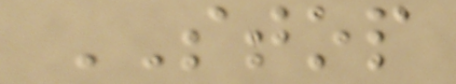STOP
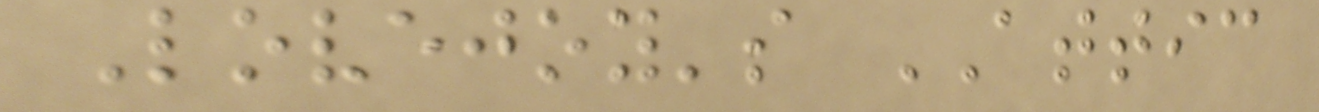Lovejoy's ATTIC
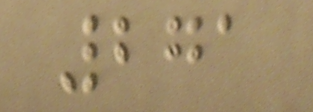271
